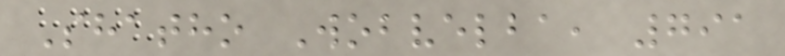Shatho Wobvelba, 791
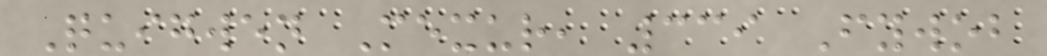Quigwen Mexur, 339 Fywob
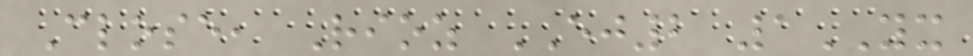Close, Rioz EJ2 1YX
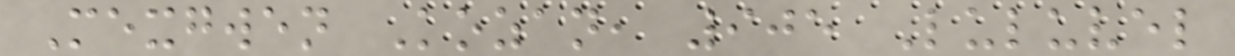Mexgwen Kozan, 905 Luluvel
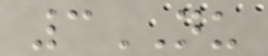3NU
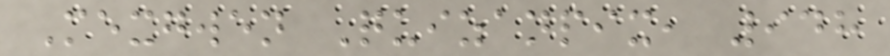Mexgwen Quizanpix, 948
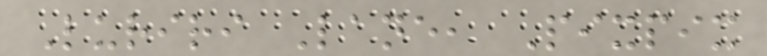Luriri Lane, Pixpix
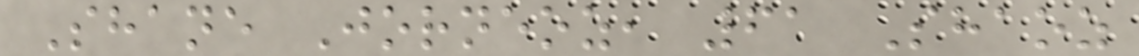Shane Jorneoz, 61 Shaoz
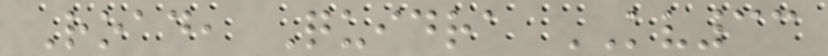Road, Quidra KV33
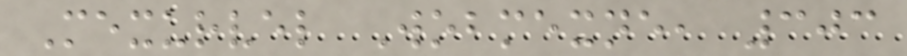Mexurvel Wobmexne, 303
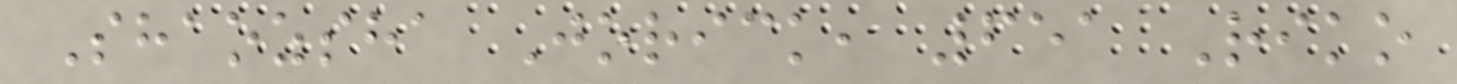Shaozsha Jorick, 651 Riko
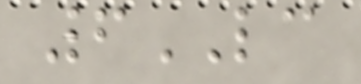6LC
